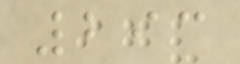293
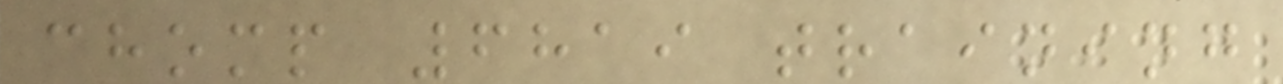chomp 6819 training
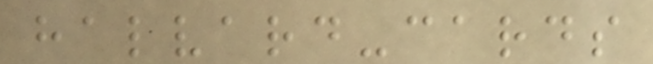halvard-cards
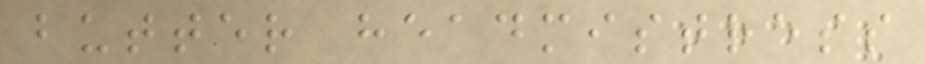butter headmistress
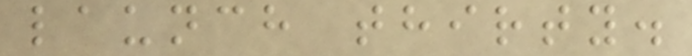launch thirty.
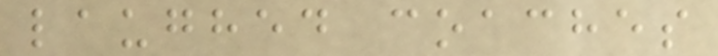laughed coaches
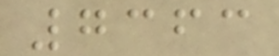7363
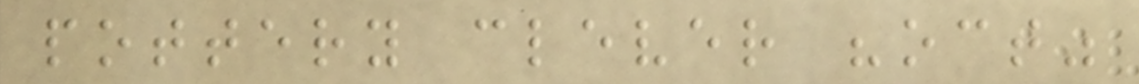pottery clever "oct"
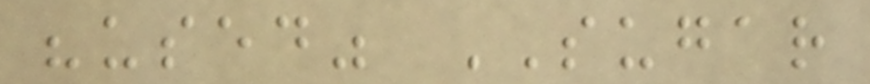"used" SUGAR
